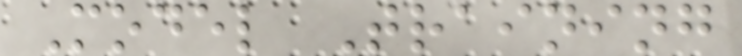Model Training
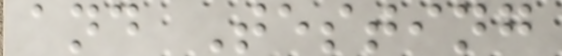and Testing
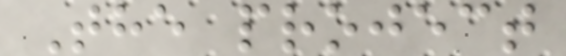The project
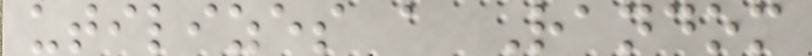utilizes a Random
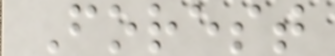Forest
